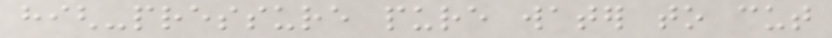high-pressure pure water to cut
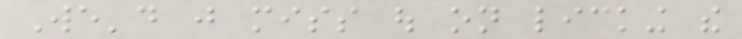We'd just miss out on licking the
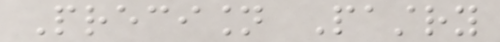Precision Pastry
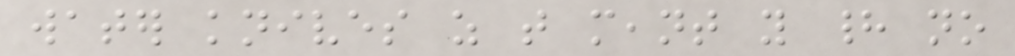water knives as that meant you had no
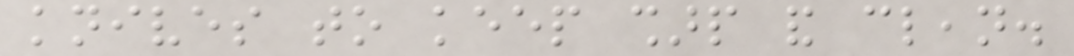knives to keep sharp and clean.
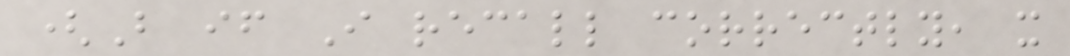(But if I recall correctly, it
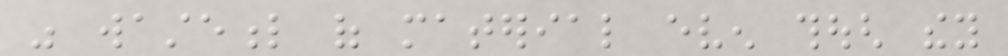was wasteful of material even though they
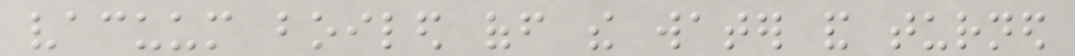vacuum boiled off the water and turned
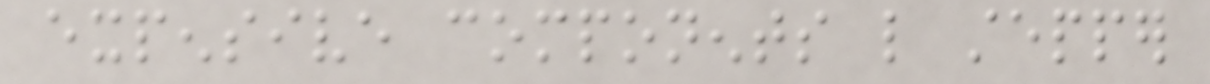expensive components like stepper
